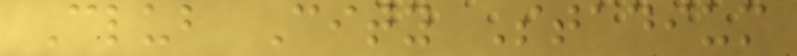Club City Stadium
